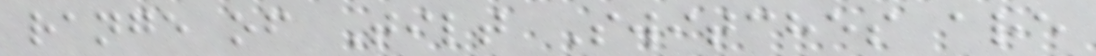range of Tilt Switches are
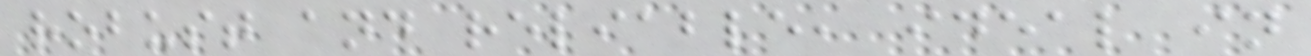robust and reliable, ideal in
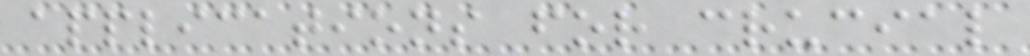applications for crucial
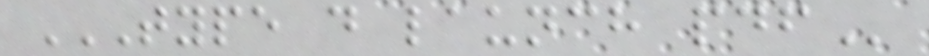TYPE D LAUNCH PDF
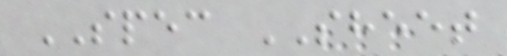SPEC SHEET
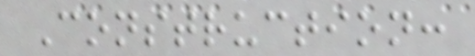Construction:
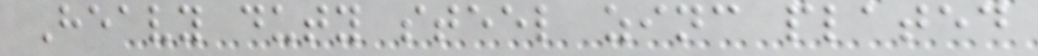Heavy duty steel zinc plated
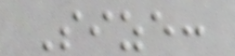Size:
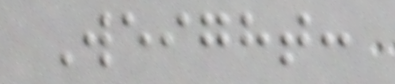Weight:
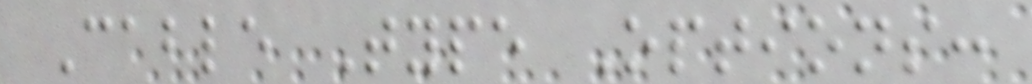Cable Type Options:
